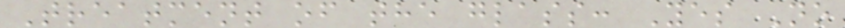Treatment of the glass: Yes No
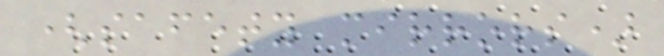(safety mirrors)
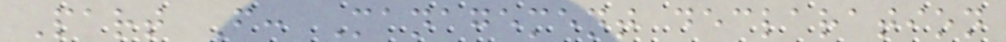Part F: Management declaration
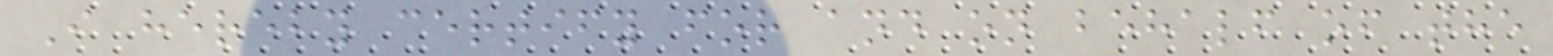I hereby certify for and on behalf of the
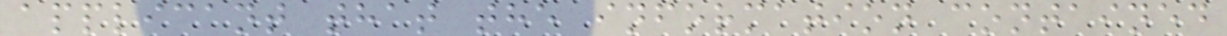applicant that the information contained
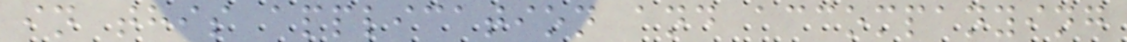in this application and accompanying
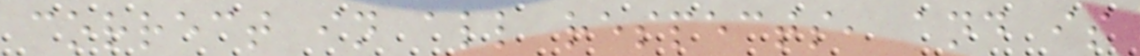correct in all respects, and is
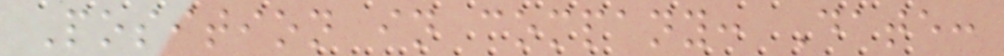Position in company: Date:
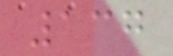137
